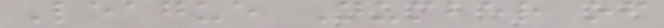League Number of
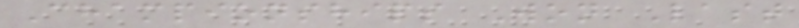Championships Won Last
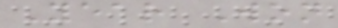Year Won
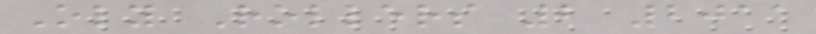Oly Rollers 2 2011
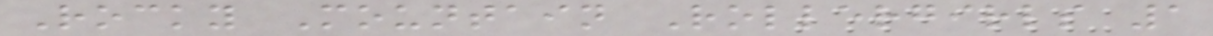Rocky Mountain Rollergirls 1
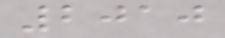2010
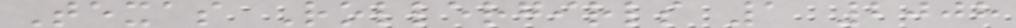Texas Rollergirls 1 2008
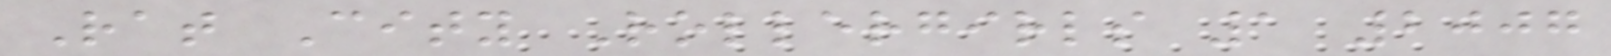Rat City Rollergirls 1 2007
